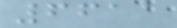6611
